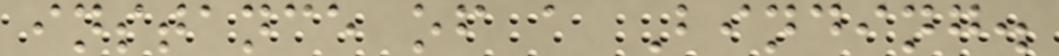instance of a Binding.
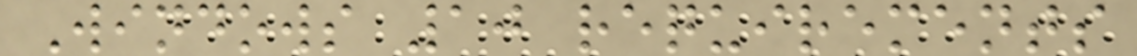Windows 10 requirements
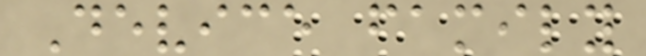Device family
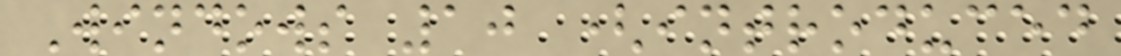Windows 10 (introduced
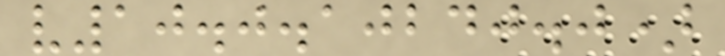v10.0.10240.0)
